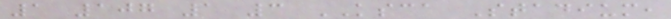1 107 1 3 KSCA Stadium,
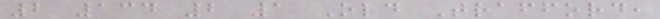2 134 2 1 Old Trafford,
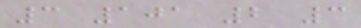3 101 2 3
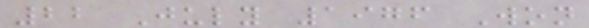22 July 1976 Won
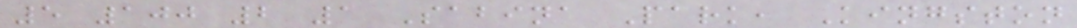5 100 2 1 Sabina Park, Kingston
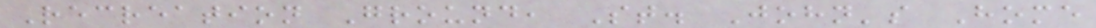Recreation Ground, St. John's Home
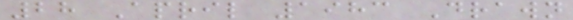28 April 1983 Drawn
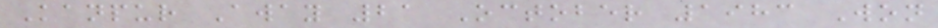Kanpur Away 21 October 1983 Won
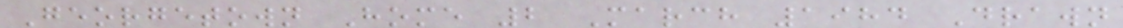Georgetown Home 2 March 1984 Drawn
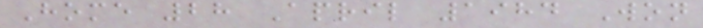Home 28 April 1984 Won
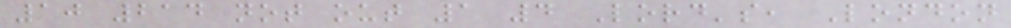10 214 not out 1 4 Lord's, London
